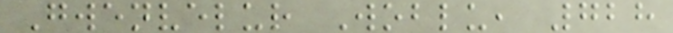Gwenvelur Woblu, 728
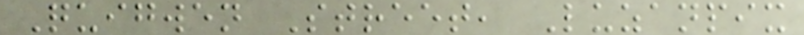Quigwen Street, Luzanpix
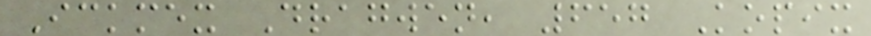Ickmex Dragwen, 657 Kopix
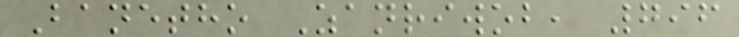Banetho Zanriwob, 796
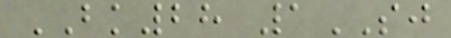BK28 1SJ
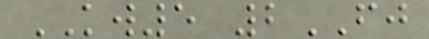KW5 2FJ
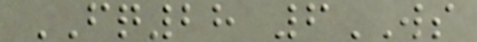FQ28 6WS
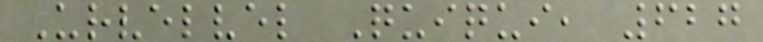Urvelvel Quiqui, 627
